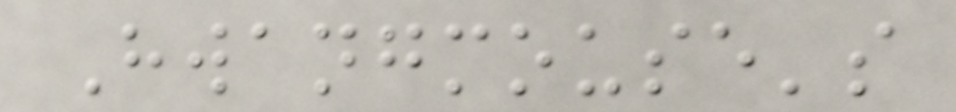Hwangmouse's
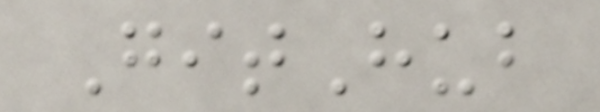GitHub
